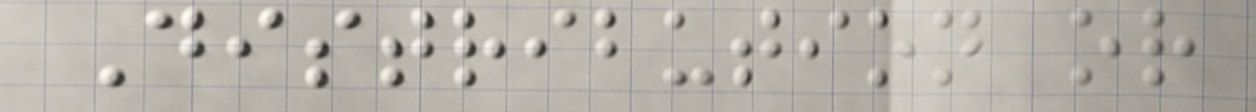Distribution or
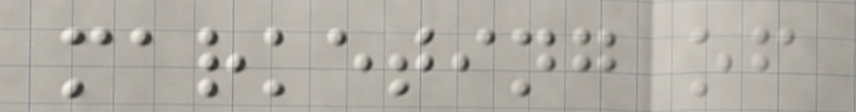marketing of
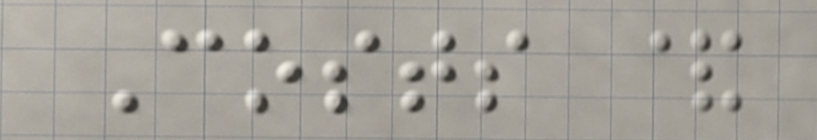Costs &
